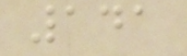141
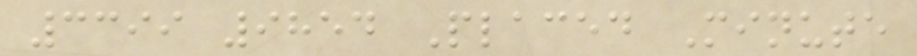3399 9854 Placed Minute
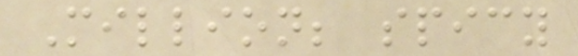Million; spicy
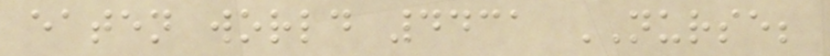eaten world 4431 NURSE;
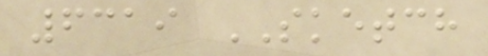6319 SKETCH
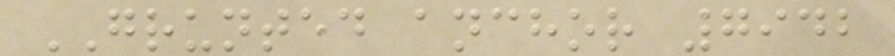GRUNTED anchor 7942
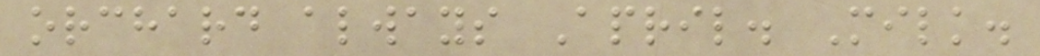orchard always April. Milk.
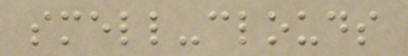smell-clouds
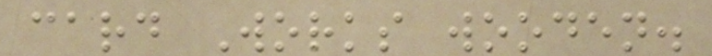card Works wooden.
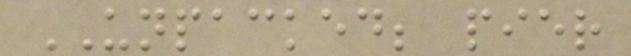UNPACKED; pier
